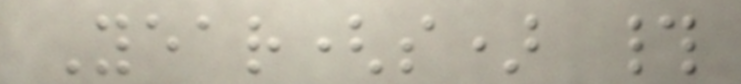Year(s) #
